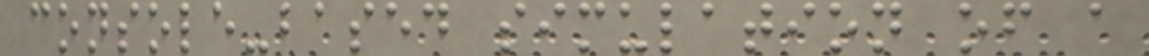console-based simulation of a
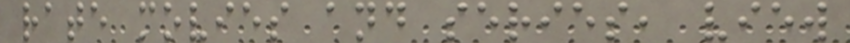rate movies and series, view
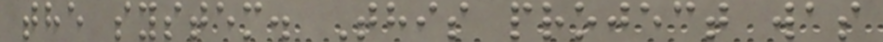the system. This project was
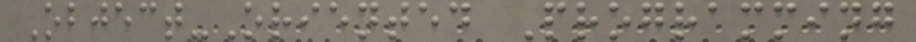Object-Oriented Programming
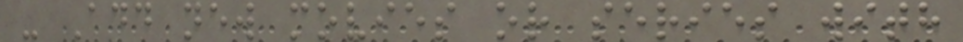- Add new movies or series with
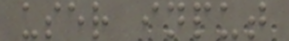user input
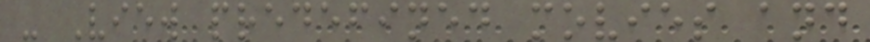- View predefined movies and
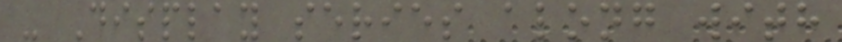- Display series along with
